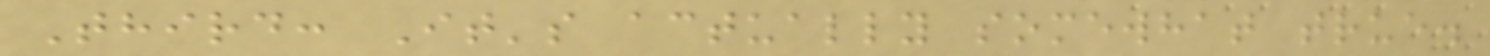Third: It's actually somewhat true.
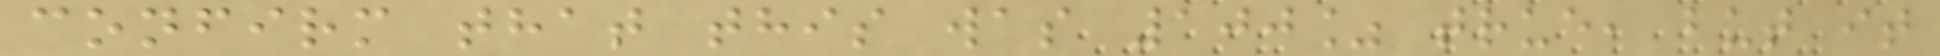confirm that this was 100% true, but it
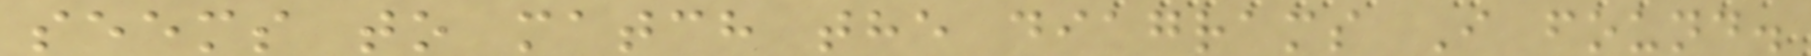seems to match the diagrams I found.
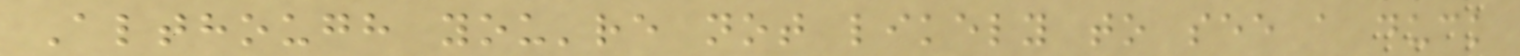Although you're not likely to see a duck
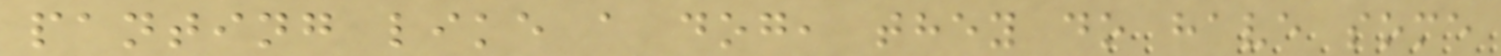panting like a dog, they do have some
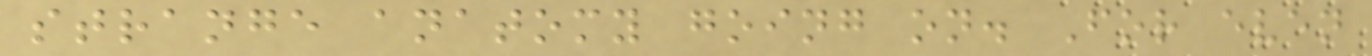strange anatomy going on. For even
